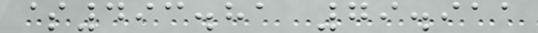$493.81 79.911
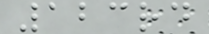123rd
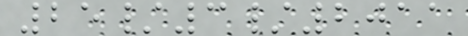25/3/2011
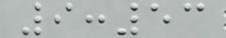9:53
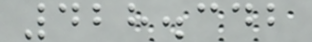428.342
